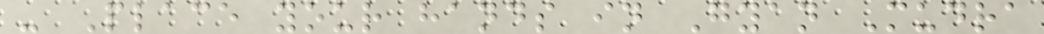- Place your hands in Gyan Mudra
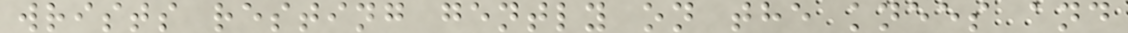wrists resting gently on the knees and
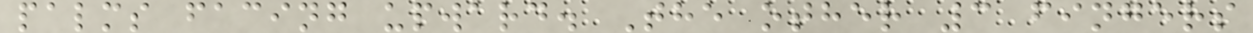palms facing upward. The other 3 fingers
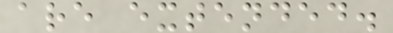are extended.
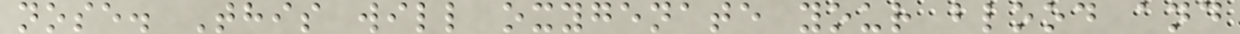nose. This will oxygenate your blood and
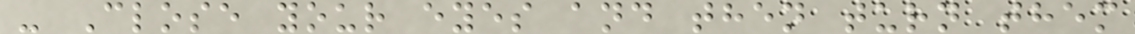- Close your eyes and then turn them
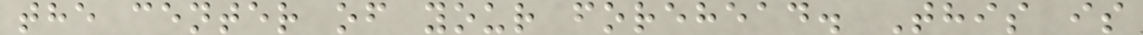the center of your forehead. This is
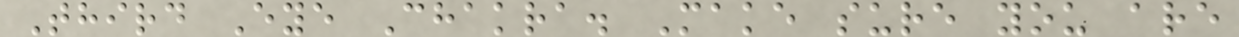Third Eye Chakra. Make sure you are
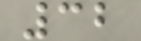32
